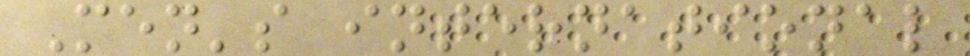Men's international
